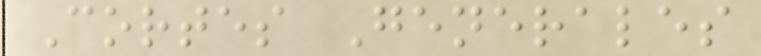Cortes Generales
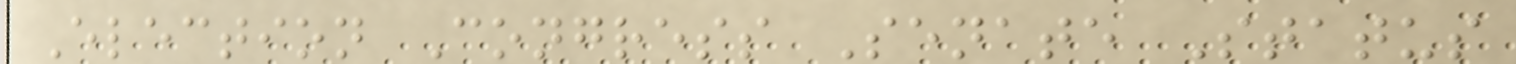Election Congress Senate Status
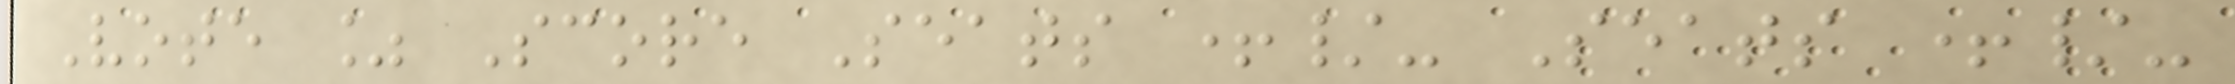Vote % Score Seats +/- Seats +/-
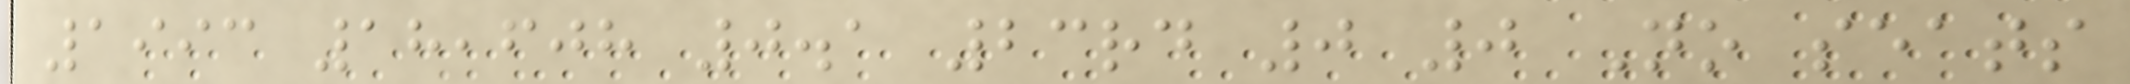1993 18,608 0.1 23rd 0 0 No seats
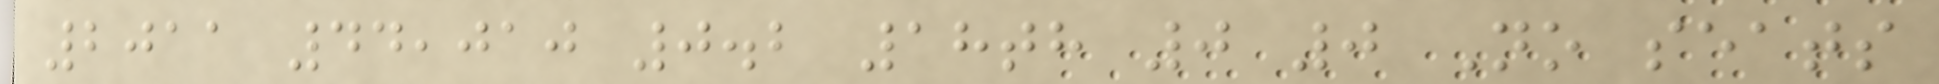2011 44,010 0.2 18th 0 0 No seats
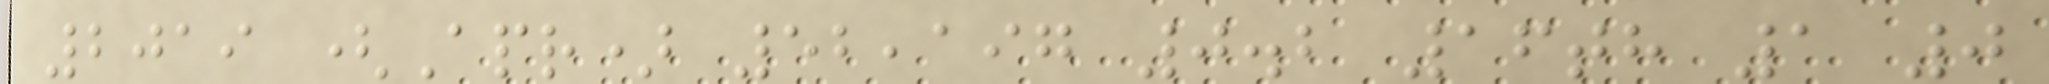2019 (Apr) 52,197 0.2 16th 1 0
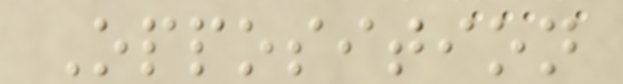Opposition
